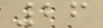26
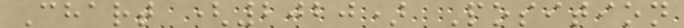Chart (2020) Position
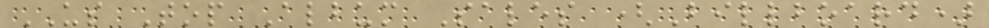US Top Album Sales (Billboard)
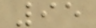95
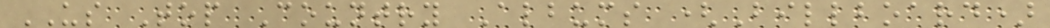US Top Country Albums (Billboard)
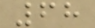68
